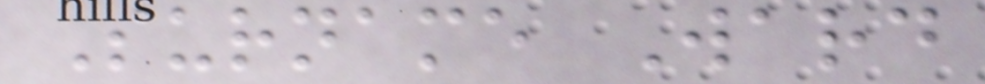Surname Ward
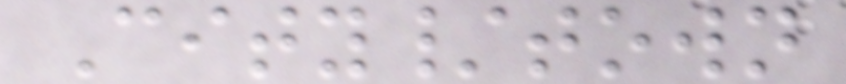City/town
